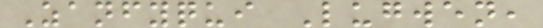Zanfyqui Lugwen,
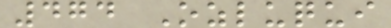474 Ozluqui
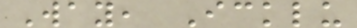Way, Icklu
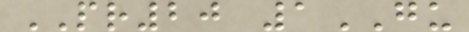PR20 1GU
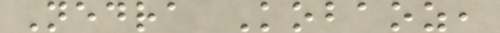Nedra Kobaoz,
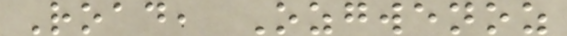Road, Ozgwenoz
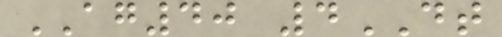AG40 4DT
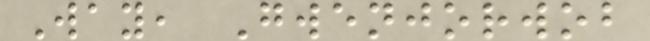Way, Gwenjorwob
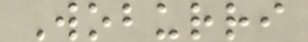Woburri
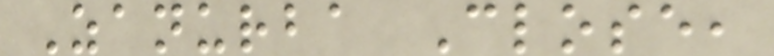Zanurba Close,
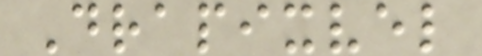Drapixvel
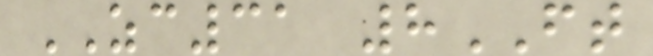ZC31 8FT
